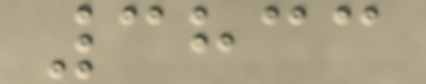3833
